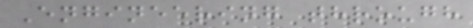Engineering through
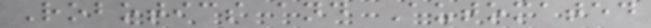Robotics and Automated
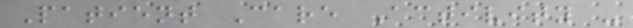Patient Care Activity -
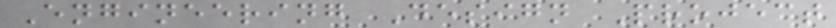Engineering Design Project
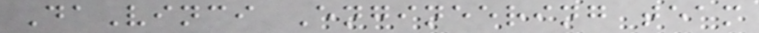DaVinci Engineering team
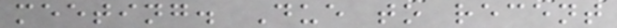meeting. Due to recent
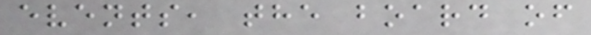events, the board of
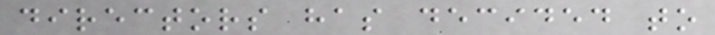directors has decided to
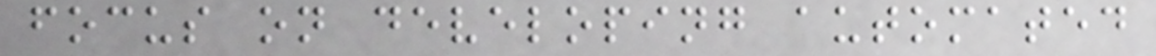focus on developing automated
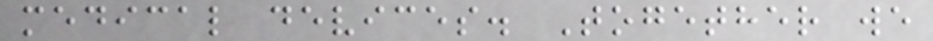medical devices. Together we
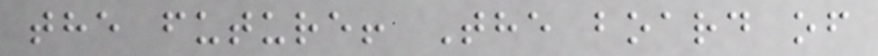the future! The board of
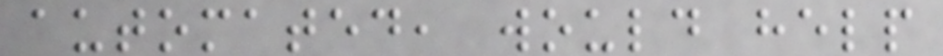automated, would help
